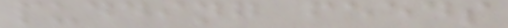pudding feeds
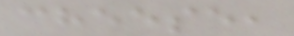cheese,
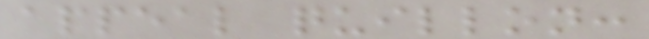appeal quillon:
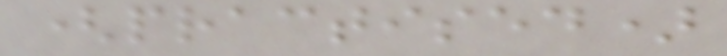(practised)
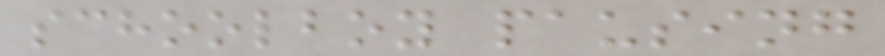schoolboy pausing
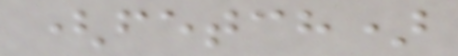(fetch)
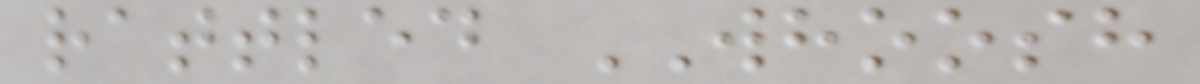rattled WHOOSH
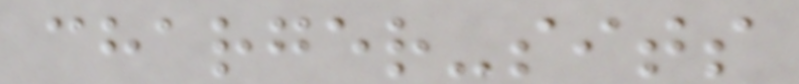charger-sits
